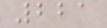221
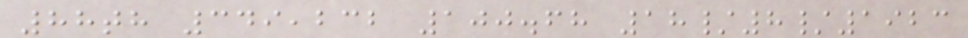88th 349,232 100.68 18/8/1923
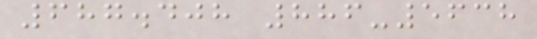687.408 886-5638
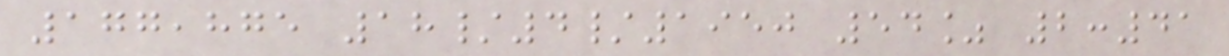177,875 18/4/1950 54% 2:41
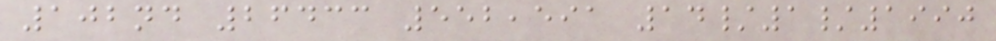102nd 26433 552,591 14/1/1990
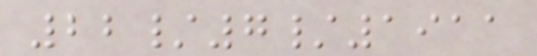22/7/1911
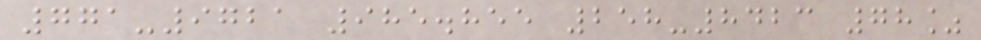771-9721 985.855 258-8423 78%
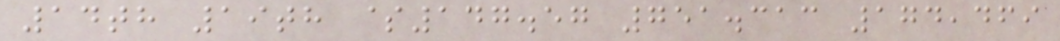14th 19th $147.57 751.313 174,469
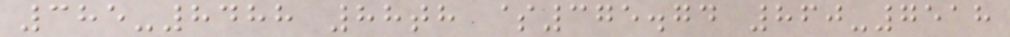385-8488 88th $375.74 860-7518
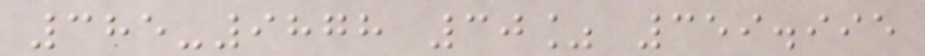385-9878 30% 359.995
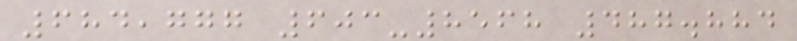684,777 603-8568 487.884
